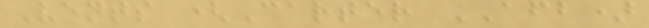Vents (Carter AFB)
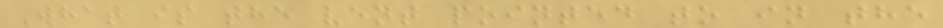What is the vent pointed to in the
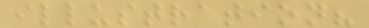illustration?
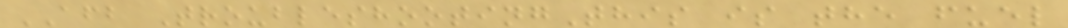AFB TroubleshootingThis is the fuel
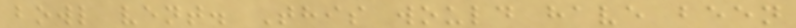bowl vent. This would have been
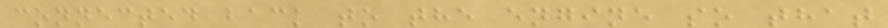connected back to the engine so that
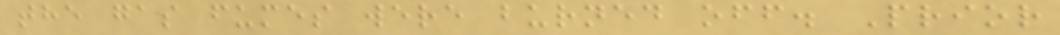the gas fumes were burned off. Prior
